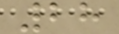28
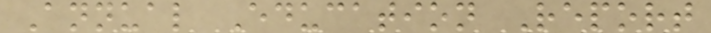Annual Education Report
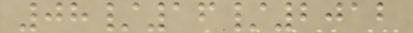08/16/2012
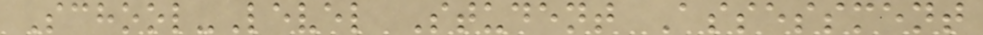School-Level Student Assessment
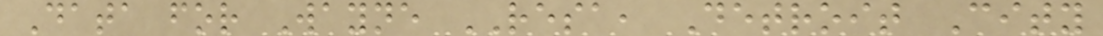Data for Wayne RESA, Detroit City
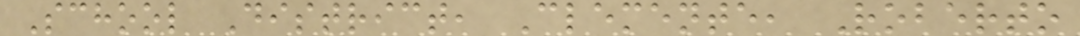School District, Clemente, Roberto
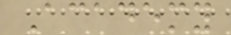Academy
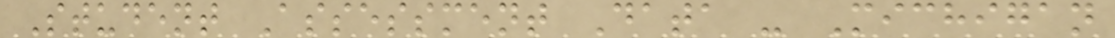Student Assessment Data - Michigan
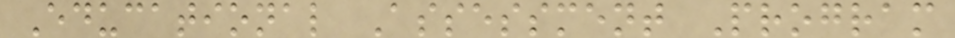Educational Assessment Program
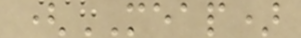(MEAP)
